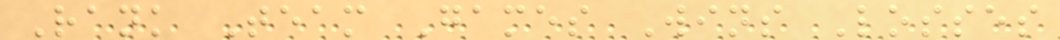Rank Team Games Wins Losses
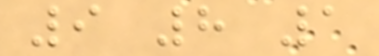9 8 1
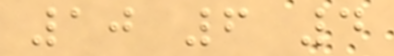10 6 4
